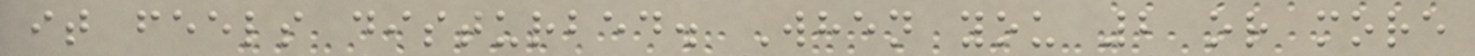it feels disturbed. When you 2 or more
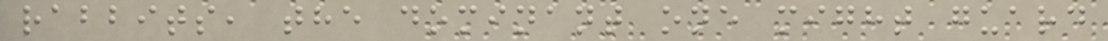rabbits, the dominant one might guard
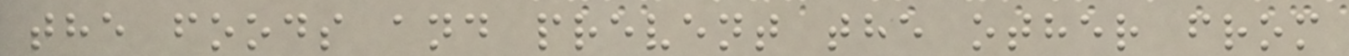the foods and prevent the other from
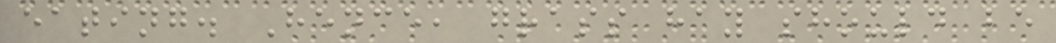eating. Hence, grass hay should be
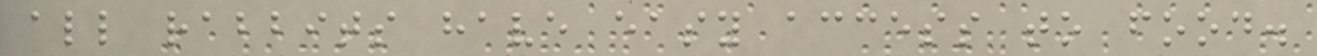all rabbits have easy access to food.
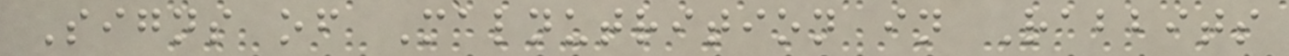Signs of Malnutrition in Rabbits
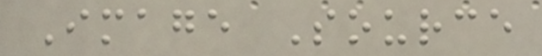Image Source
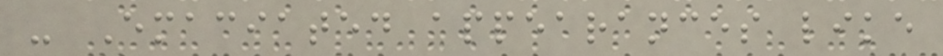- Emaciated appearances like
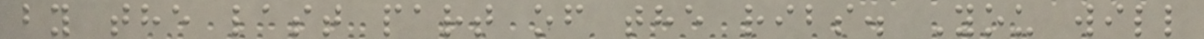by the last part of the ribs. You will
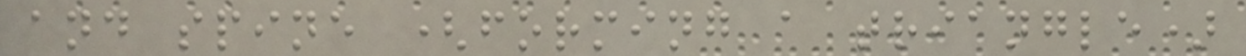and spine (forming a triangle)
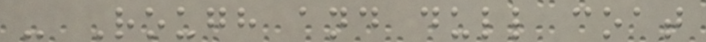- Rough and dull coat
